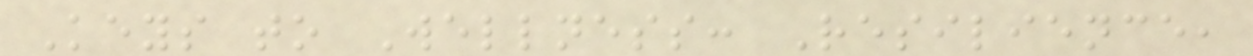Keys to Wellness: Resilience,
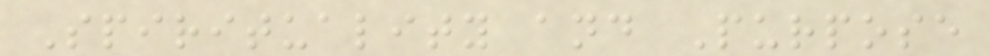Spirituality and Purpose
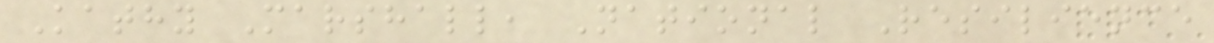Kathy Marshall, National Resilience
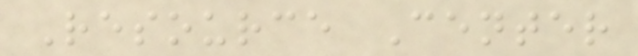Resource Center
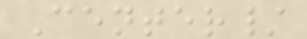Center/
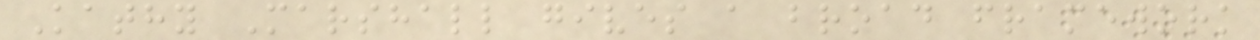Kathy Marshall gives a broad framework
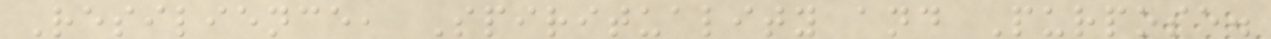Resilience, Spirituality and Purpose.
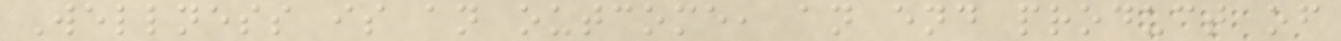Wellness is an outcome, an end product of
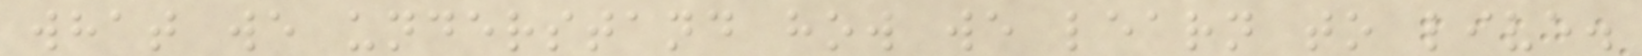what we understand how we learn to live.
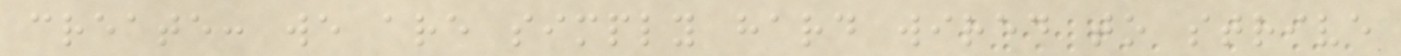create: we are simply hard wired to strive
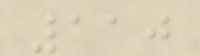110
